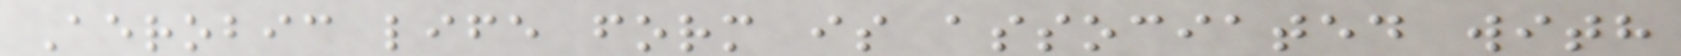Aerobic life form is associated with
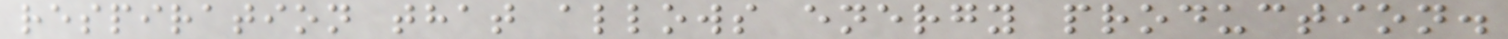respiration that allows energy production.
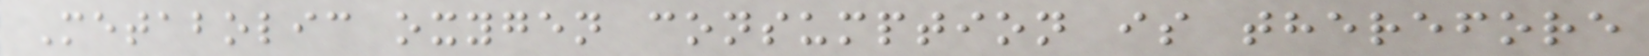Metabolic oxygen consumption is therefore
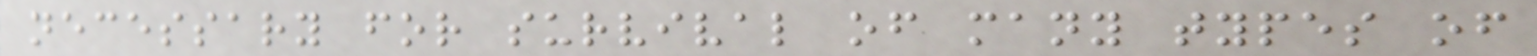necessary for survival of many types of
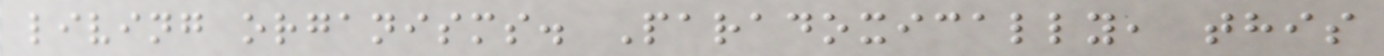living organisms. Paradoxically, this
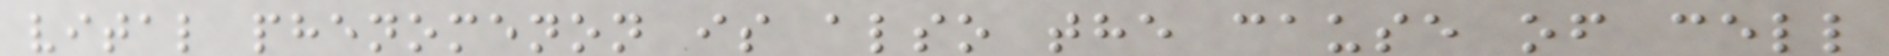vital phenomenon is also the cause of cell
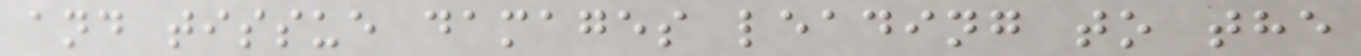and tissue damages leading to the
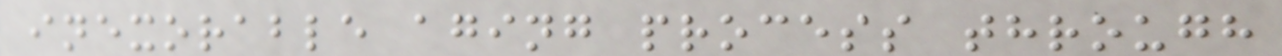inexorable aging process through
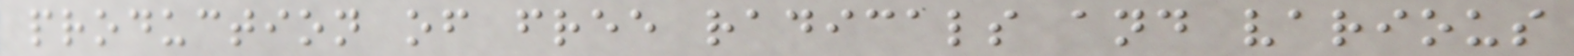production of free radicals and various
